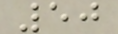50
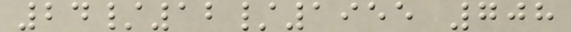24/12/1955 708
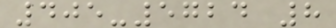405-5724 8
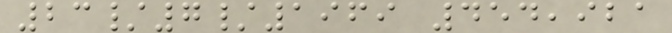23/7/1969 454,921
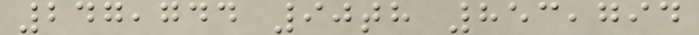247,744 90th 853,794
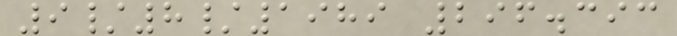9/8/1989 296.393
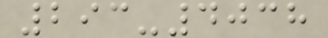293-4038
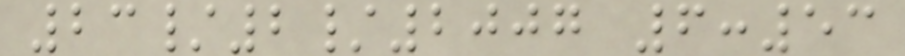23/2/2007 6:53
